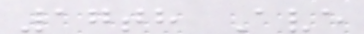17th Ave
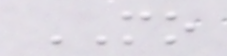MO
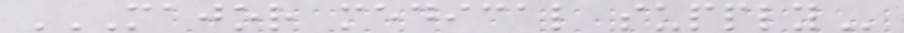MAJOR MEDICAL SUPPLY
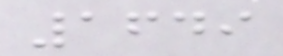1649
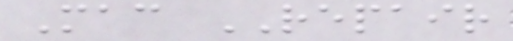Mac REPAIR
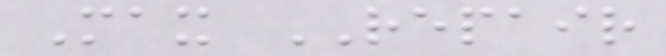Max REPAIR
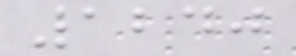1240
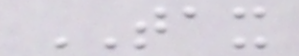TAX
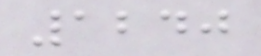1240
